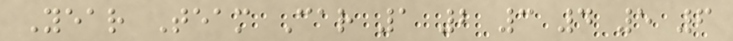Year Team Car 1 2 3 4 5 6
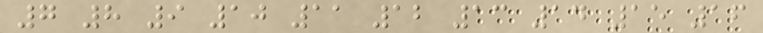7 8 9 10 11 12 13 14 15 16
